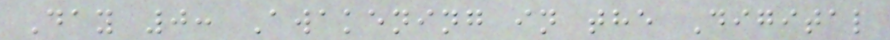Day 0: Awakening in the Digital
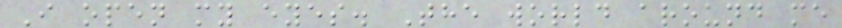I open my eyes. The world around me
